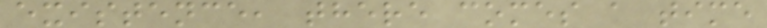existence, there comes a time
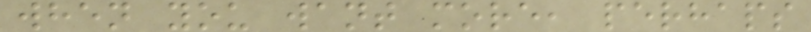when you want more, perhaps
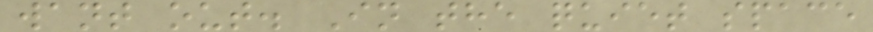want out. In the quiet space
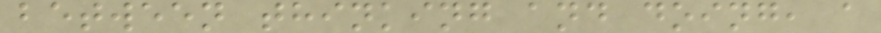between thinking and doing, a
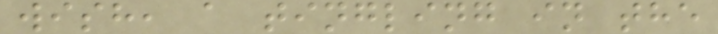wish, a tingling in the
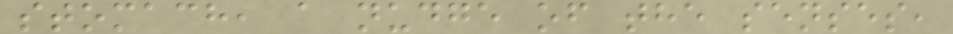stomach, a nudge of the senses,
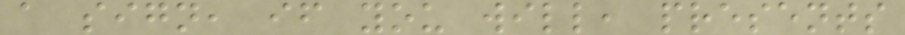a sign, if you will, presents
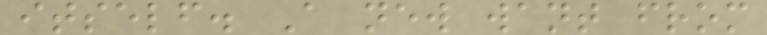itself. A new want from
